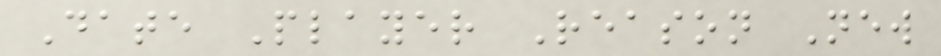Date Player Reason New
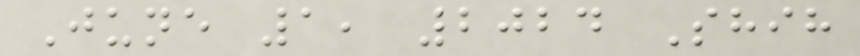June 1, 2024 Shih
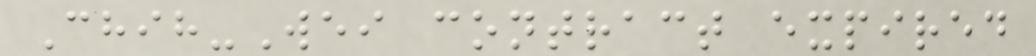Chih-Wei contract expired
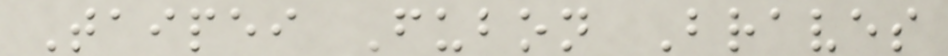Taipei Fubon Braves
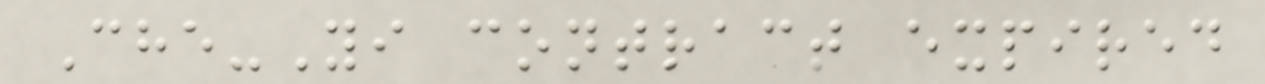Che-Yi contract expired
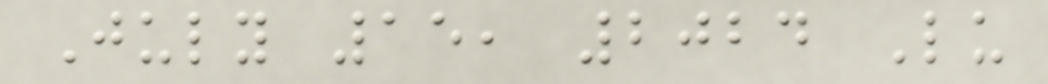July 15, 2024 Lu
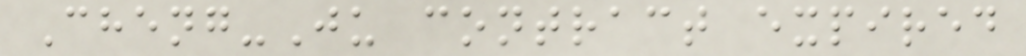Cheng-Ju contract expired
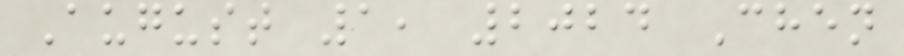August 1, 2024 Chen
